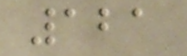121
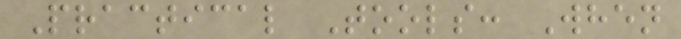Practical Tools: When
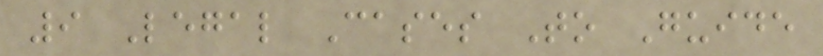9 Legal Cases To Guide
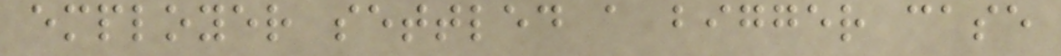employer settled a bigger case
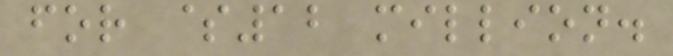for $12 million.
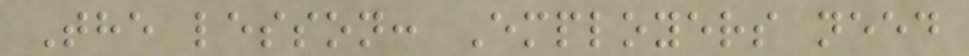The lesson: Employers need
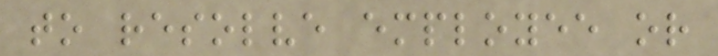to resolve employee or
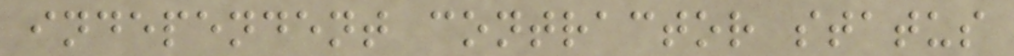independent contractor status
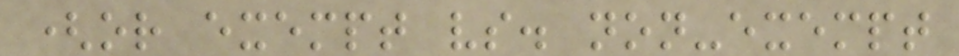(or exempt vs. non-exempt
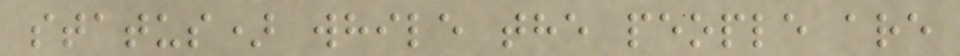status) while the people are
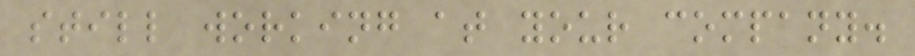still working at your company.
